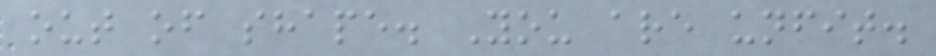out of shape. You are unfit.
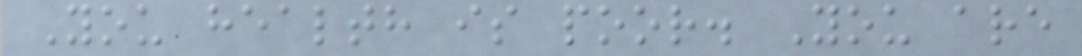You health is poor. You are
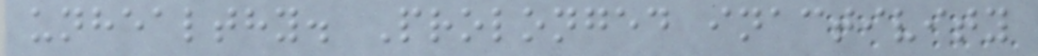unhealthy. Prolonged inactivity
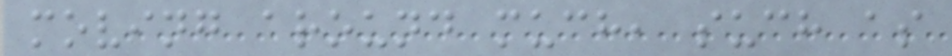moving around much, such as
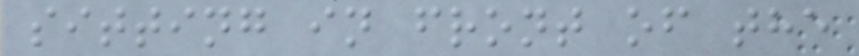sitting in front of the
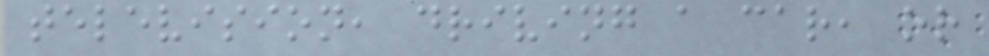television, driving a car, or
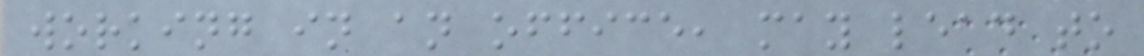working in an office, may lead to
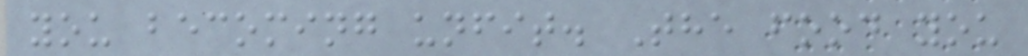you becoming unfit. The food you
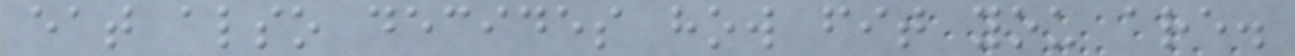eat also decides how fit you are.
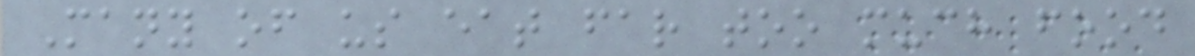Many of us eat far too much food
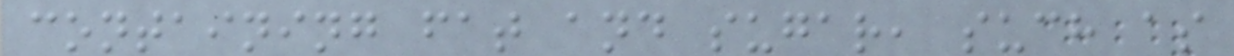containing fat and sugar, such as
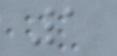1
